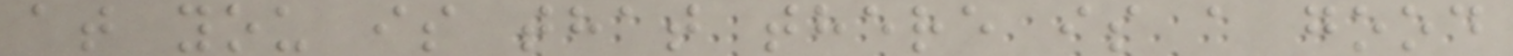at you is that there is a good
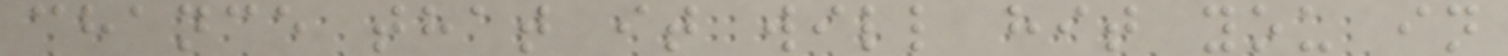chance that it will hit you in
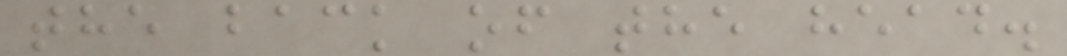the back of the head.
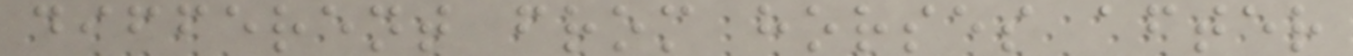different from horses after
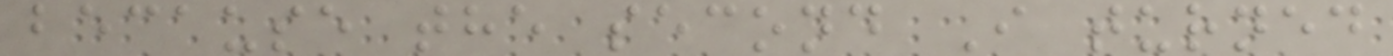because the second I turned
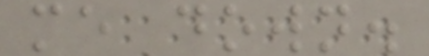me down.
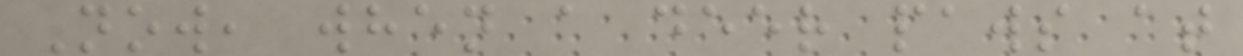Now, when a deer paws at
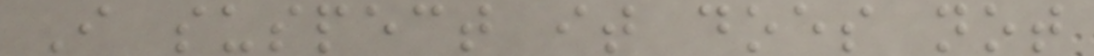I suspect it does not
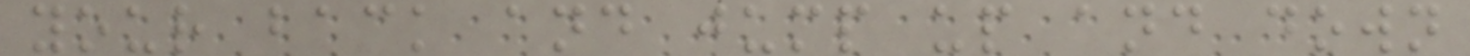your back and jump up and down
